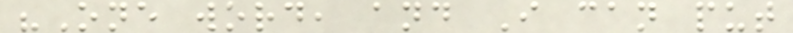"One word, and I can put
